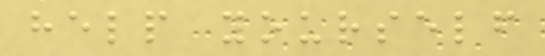help yourself
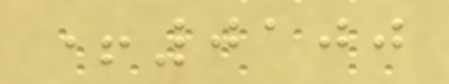+0100
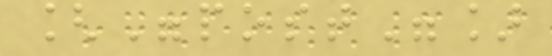["post"]
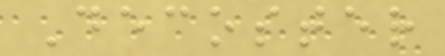Decoster
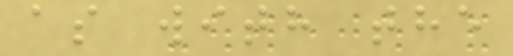as with the
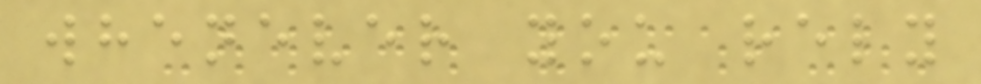whenever you rely
